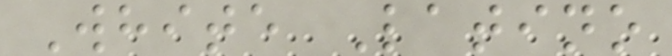White Latino
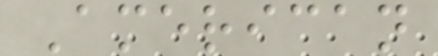American
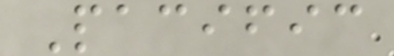Pacific
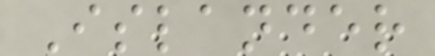Islander
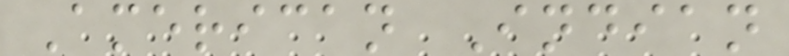American Indian
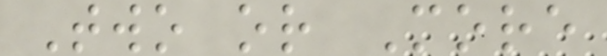Two or More
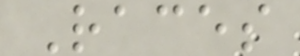Races
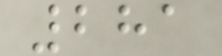281
